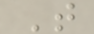T
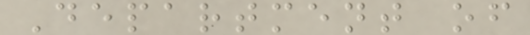Department of
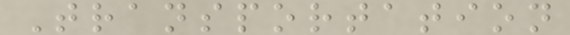Transportation
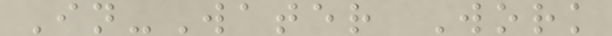In-Water Work
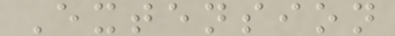Extension
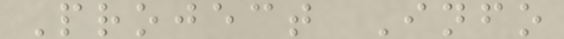Project Info
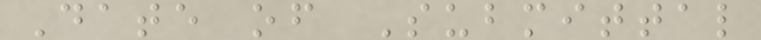Date of Submittal
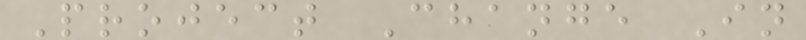Project Change In
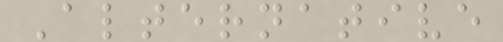Alternative
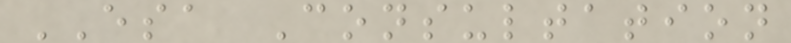ESA Consultation
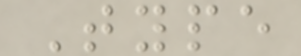Type
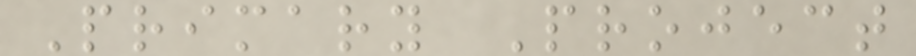Primary Project
